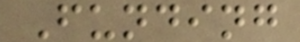Funding
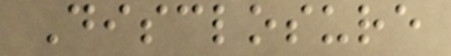Disclosure
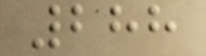288
